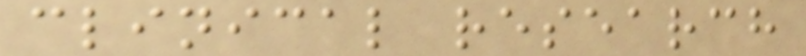clinical research
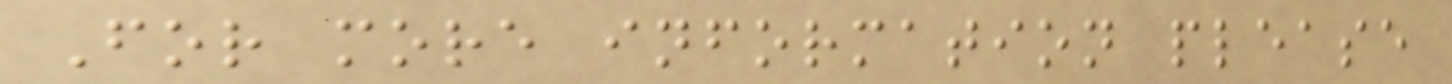For more information please
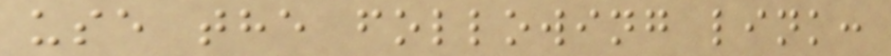use the following link:
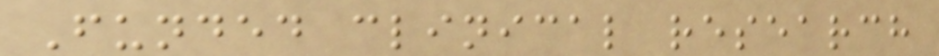Funded clinical research
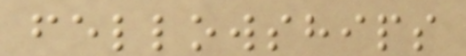fellowships
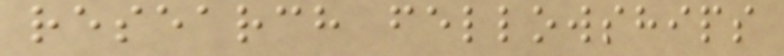research fellowships
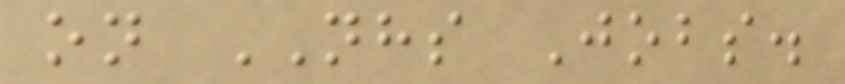on NHS Jobs.
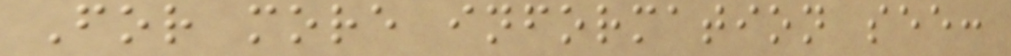For more information see:
